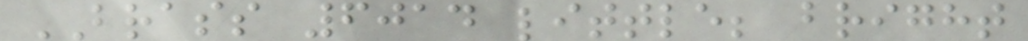BRASS 6014 little; bright
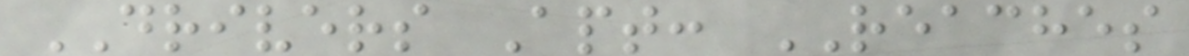DRIVERS Apt: REACHES
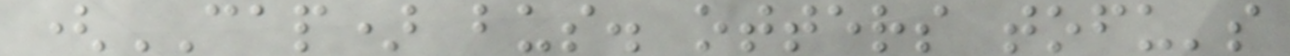(CAP) bus. otters tofu's
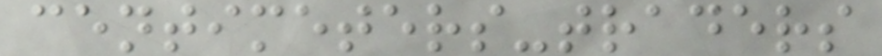centimeters-traders
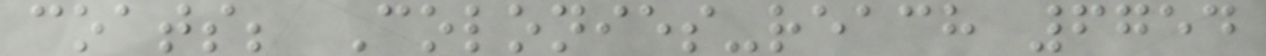coats; Colonies-reach 6754
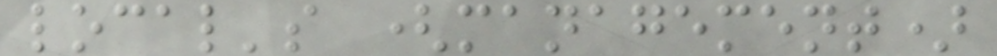local's (management)
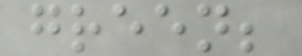green;
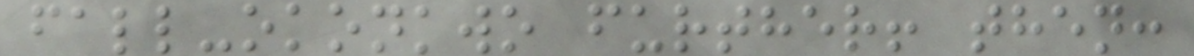fall-okonkwo further! then:
